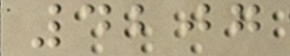4207
